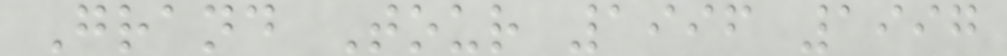Grand Tour 1996 1997
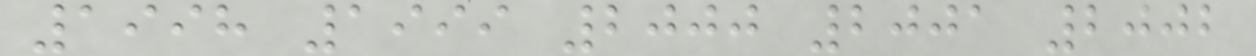1998 1999 2000 2001 2002
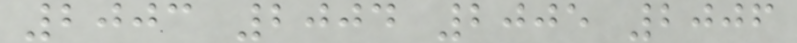2003 2004 2005 2006
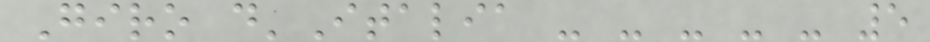Giro d'Italia - - - - - 5
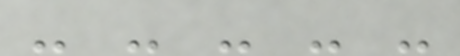- - - - -
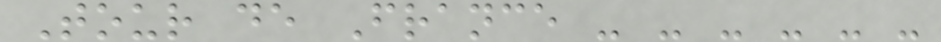Tour de France - - - - - -
